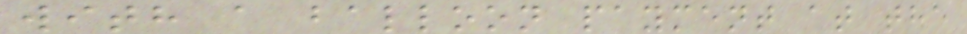with a balloon payment at the
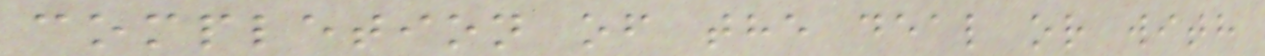completion of the deal or with
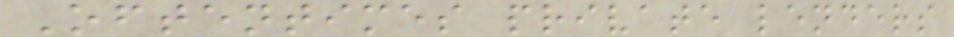Oftentimes private lenders
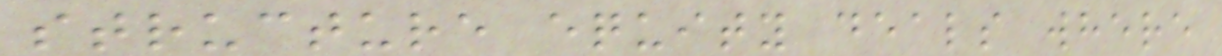structure equity deals where
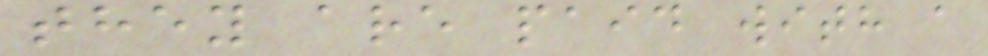they are paid with a
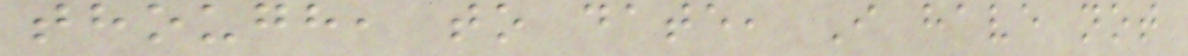though, to date, I have not
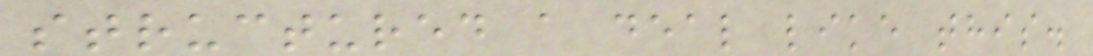structured a deal like this.
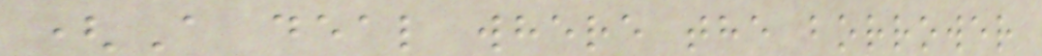(A deal where the borrower
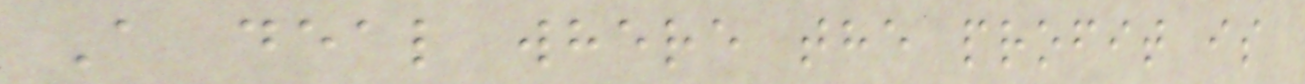A deal where the profit is
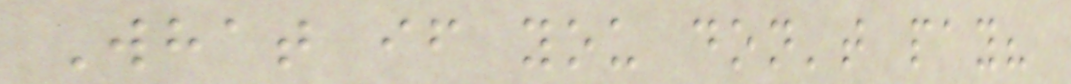What if you don't pay?
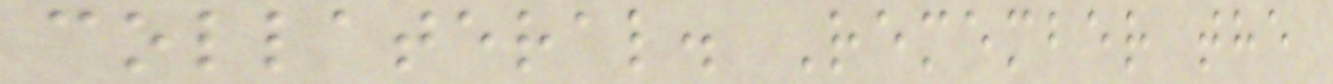collateral. Remember the
